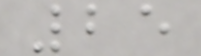25
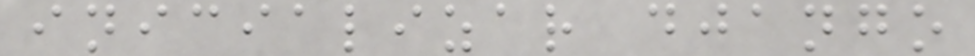inicializar django
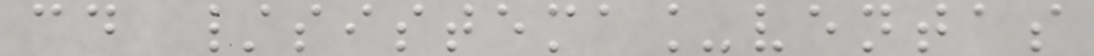cd /sistema_ventas
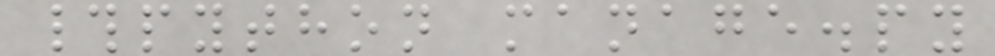#python manage.py
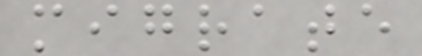migrate
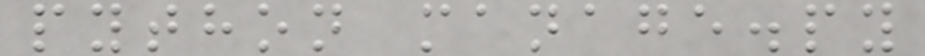python manage.py
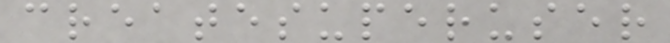createsuperuser
